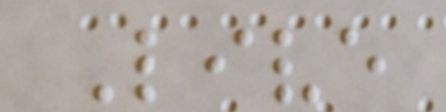Live
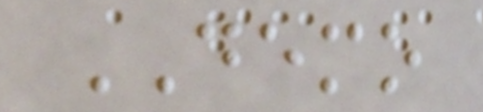DEMO
